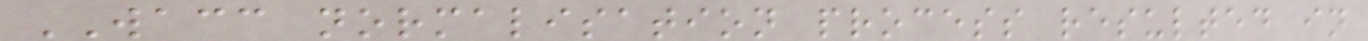WACC normalisation process resulted in
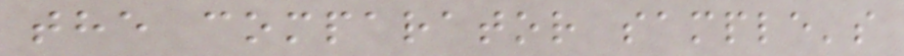the comparator sample's
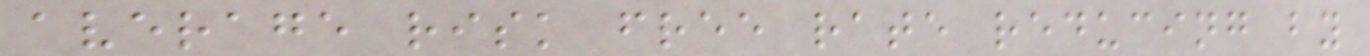average risk free rate reducing by
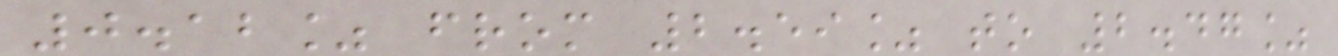0.12% from 2.59% to 2.47%
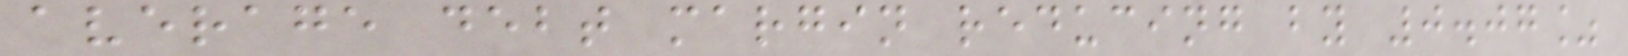average debt margin reducing by 0.07%
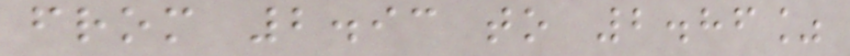from 2.93 to 2.86%
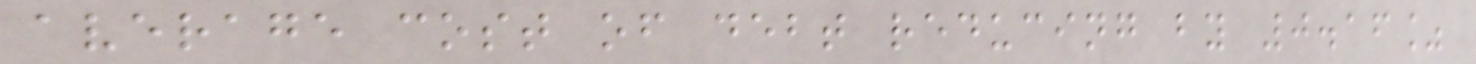average cost of debt reducing by 0.16%
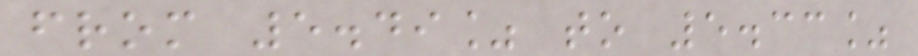from 5.49% to 5.33%
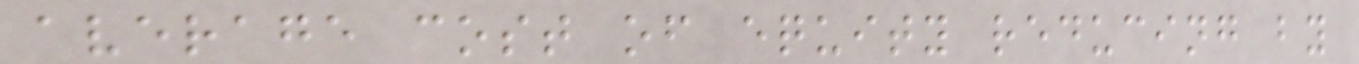average cost of equity reducing by
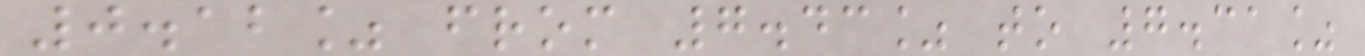0.12% from 7.43% to 7.31%
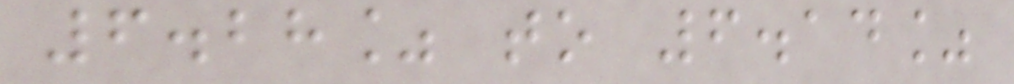6.28% to 6.14%
